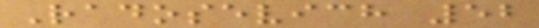Radosevich 52
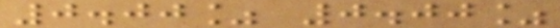0.00% 0.00%
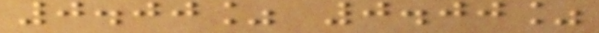0.00% 0.00%
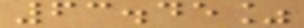63.45%
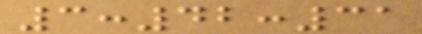3:42:31
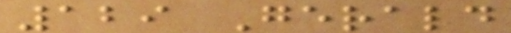129 Gerald
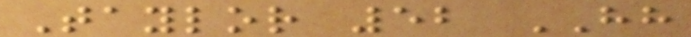Taylor 52 HH
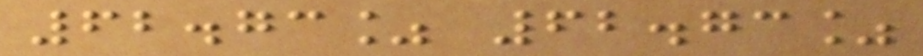62.73% 62.73%
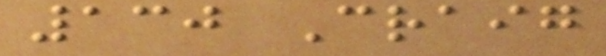130 Craig
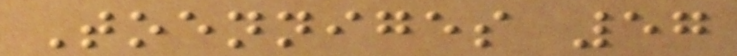Toenniges 57
